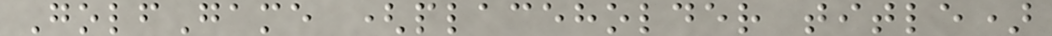GolfGame (placeholder title)
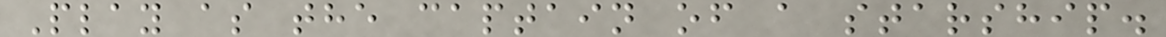Play as the captain of a starship.
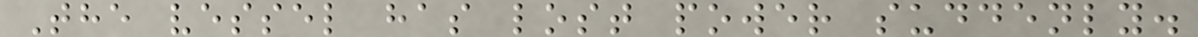The vessel has lost power suddenly.
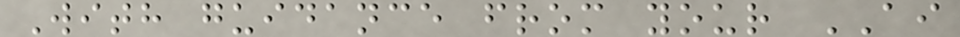With guidance from your AI
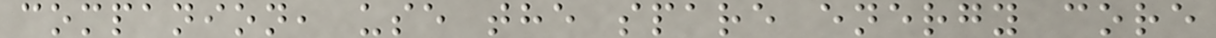companion, use the spare energy core
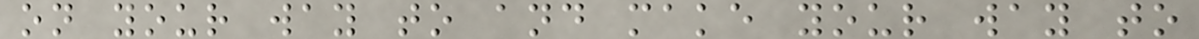on your way to and make your way to
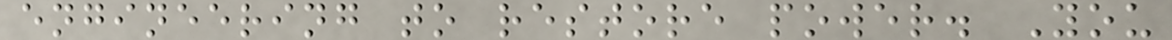engineering to restore power. You
